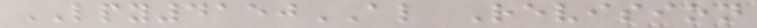LPY4150AL Revision
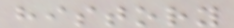history
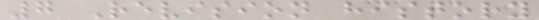7 Revision history
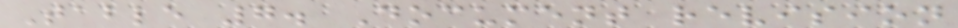Table 7. Document revision
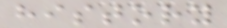history
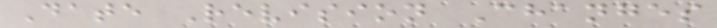Date Revision Changes
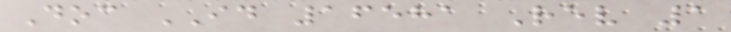Doc ID 16581 Rev 1
